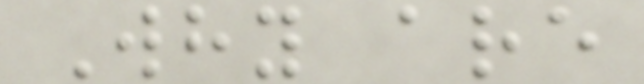Why are
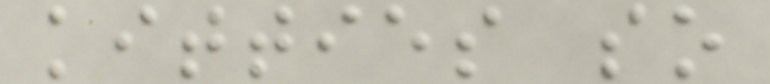kitties so
